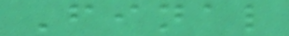Final
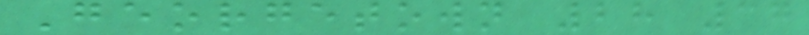Georgetown 28 37
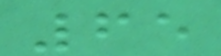65
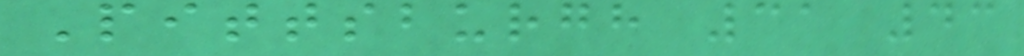Pittsburgh 31 43
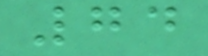74
